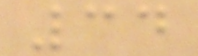34
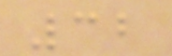32
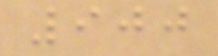900
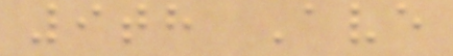9th Ave
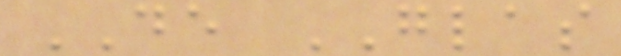DE GLAS
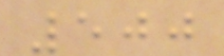500
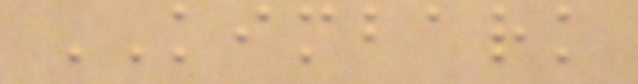KIMBARK
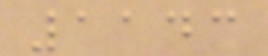1143
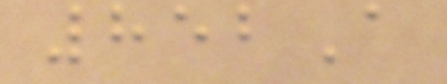852A
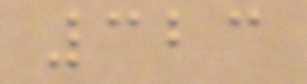323
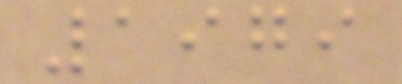1979
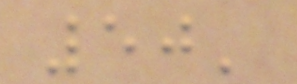50'
